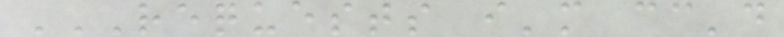REQUESTS I'M CC'D
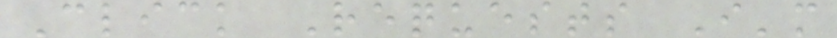Click Requests I'm
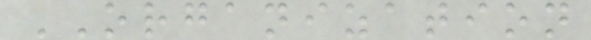ORGANIZATION
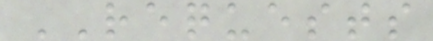REQUESTS
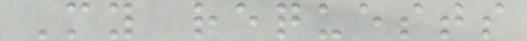My requests
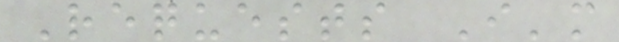Requests I'm
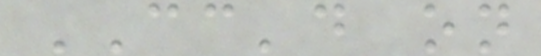CC'd on
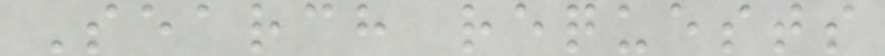Search requests
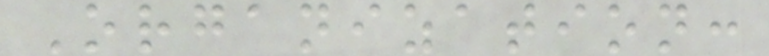Organization:
